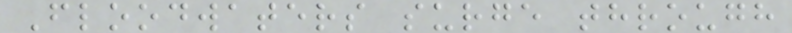Floodwaters surge through
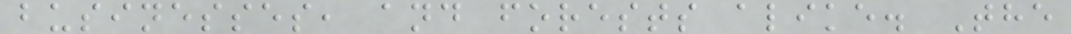businesses, and forests alike. The
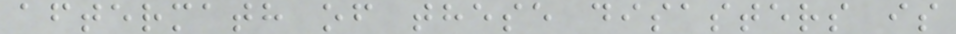aftermath of these disasters is
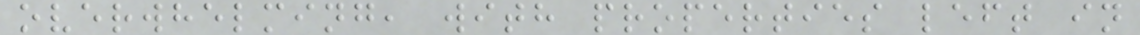overwhelming, with properties left in
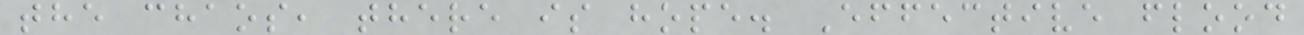the chaos, there is hope. Effective flood
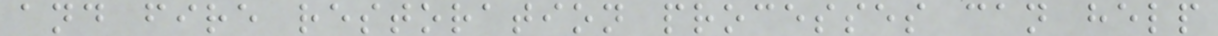and fire restoration processes can help
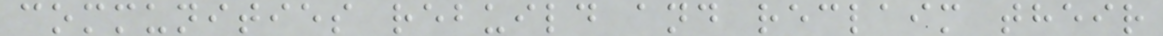communities rebuild and reclaim their
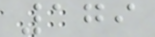179
